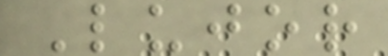Lujor
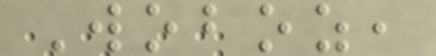Woboz,
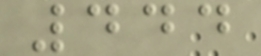444
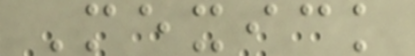Mexick
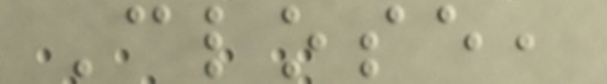Close,
